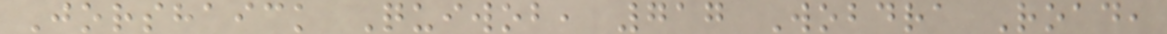Jorshaick Quiwob, 717 Wobdra Road,
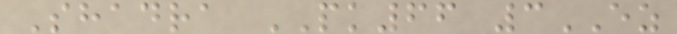Shadra PK66 3EZ
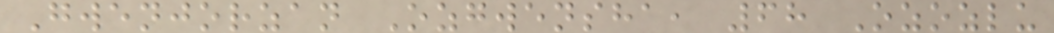Gwenjorzan Ozgwensha, 68 Ozozlu
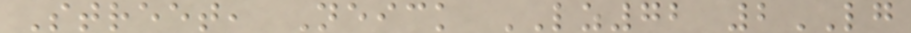Street, Neick LZ72 2LG
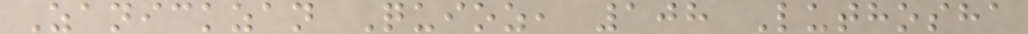Zanickzan Quioz, 108 Luthosha
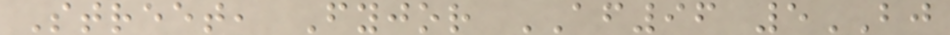Street, Fyjor AF96 5BJ
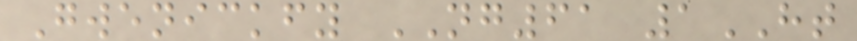Gwenickfy NG61 1HT
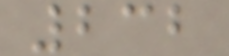232
